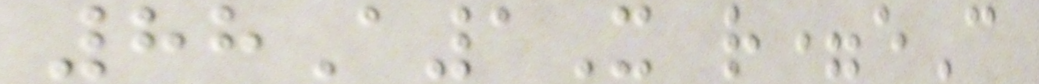88A1X r=eC
